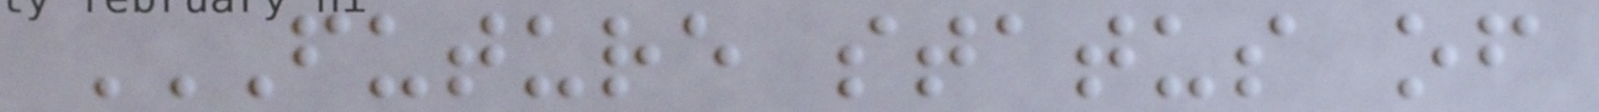FUTURE STATUS OF
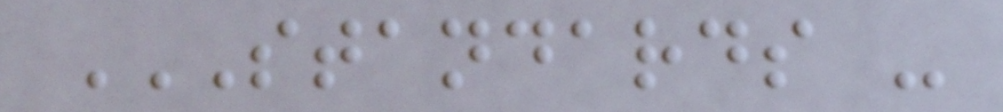STANDARDS -
